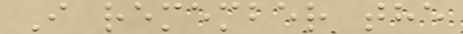I remember the
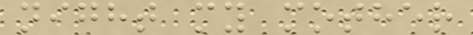night my mother
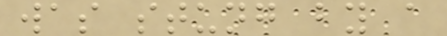was stung by a
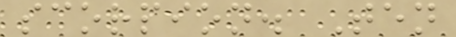scorpion. Ten
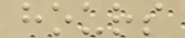hours
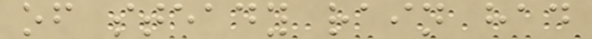of steady rain had
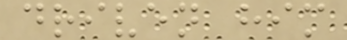driven him
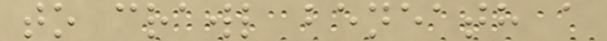to crawl beneath a
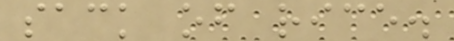sack of rice.
